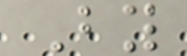By
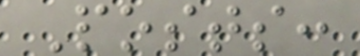Posts:
